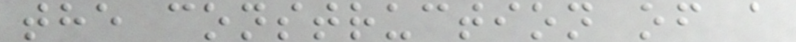the construction of a
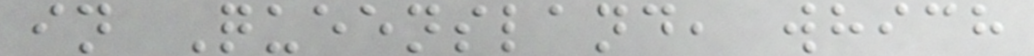in Queensland, which
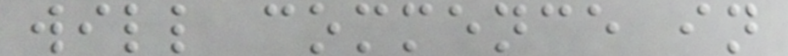will commence in
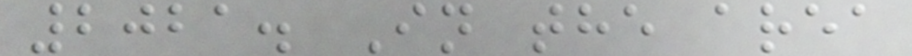2021. In the area
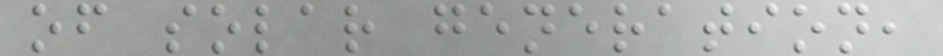of solar generation,
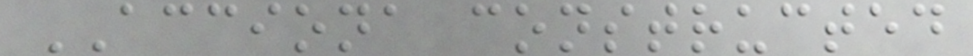ACCIONA constructed
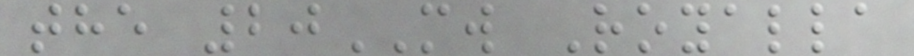the 20MW Royalla
